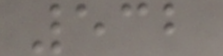532
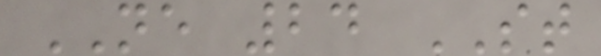NE 24 ST
